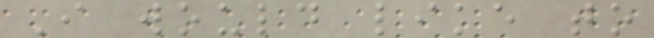I would like to
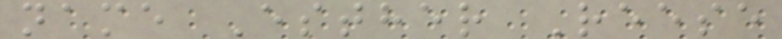name Esther Reese
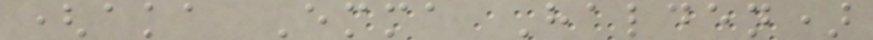(aka Emma Halden)
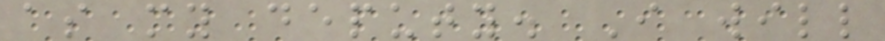as my deputy. I will
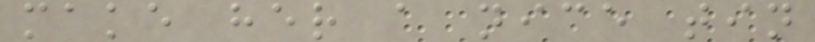make her a nice tin
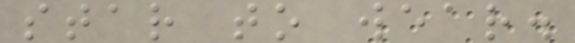star to wear.
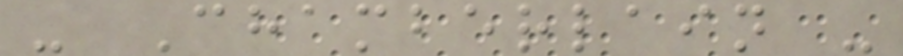- Chamberlain -
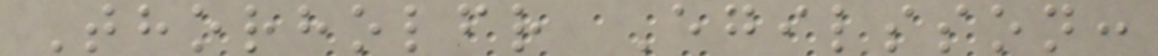Thorholfr Egilsson:
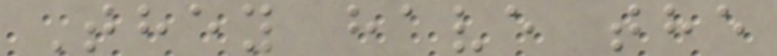They have the
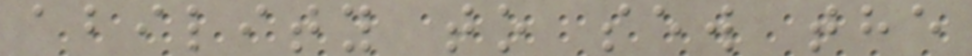ability to sew the
